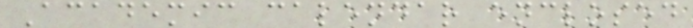Academic calendar enclosed
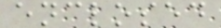enclosed
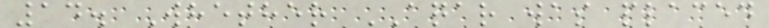14. Whether AQAR was placed
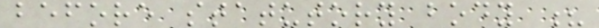before statutory body ?
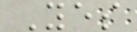Yes
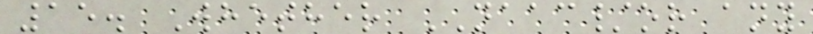15. Whether NAAC/or any
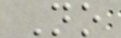No
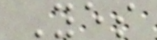Yes
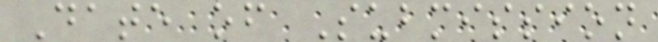Date of Submission
